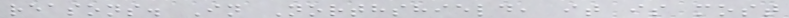reasons. In Northshield, it is most
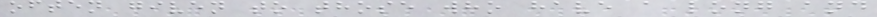often given to those who have a long and
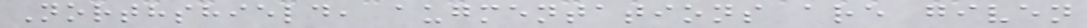Northshield, augmentations are given
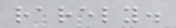rarely.
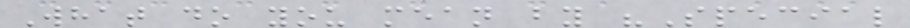What do you mean by "Special
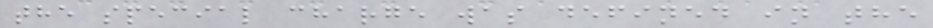the special charge was defined in the
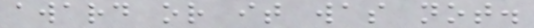award or it was not.
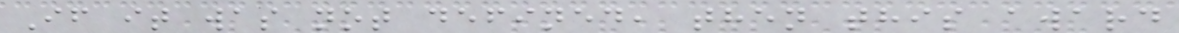If it was not defined, then this award
